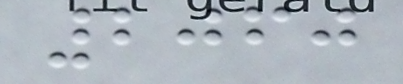2060
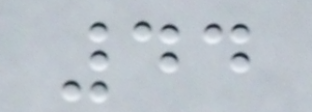44
